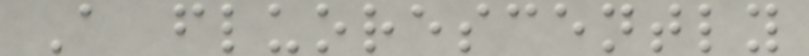A fluorescently
